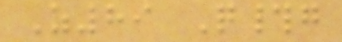Z89 Q#g
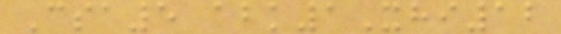Csa5 abk1Xhi12
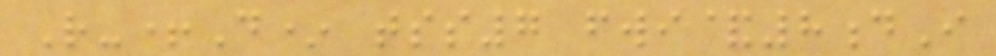R-+D* tss7 fwi&8dI
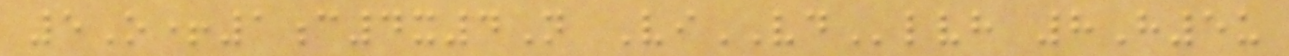5O+1c4x4N ViVDlvh 8H5u
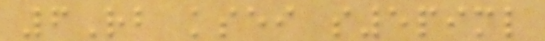6Rb ksei s5piml
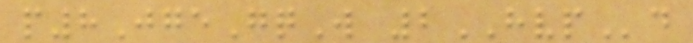p8JgeGqW 2HVPd
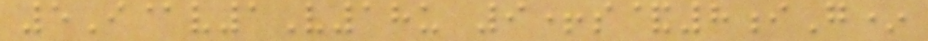5I@v1V18u 9+s&8iG*
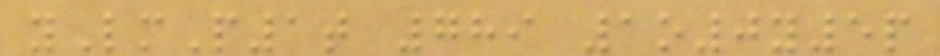yLmP1t 789 1o0y5p
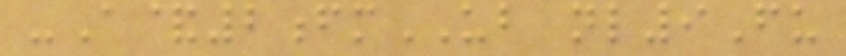-A&2fmUB nl9Fu
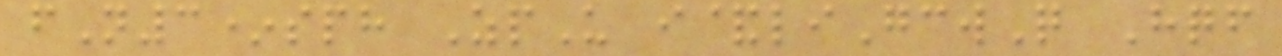fN3*sph ZpU i&liGcwQ Hqf
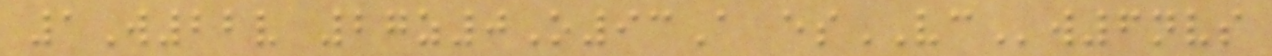1W22v 27z0O93A esVCw6nvs
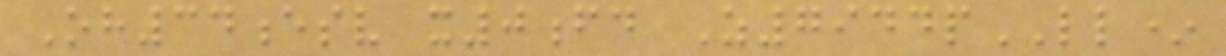Oh34esv x0fd Z7944pLL*
